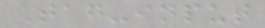Tag-input
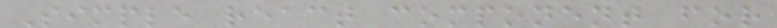Simple react component for
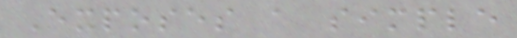Exposes a simple
